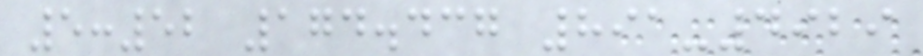5:52 174.437 891-4929
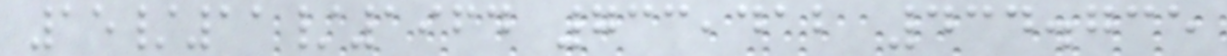15/11/1964 733,412 434.735
